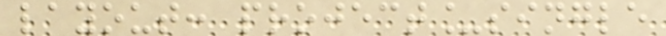layout: project_single
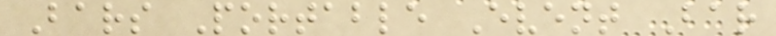Bars Portable Event Bar
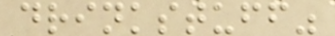drinkstuff"
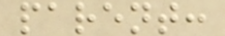parent:
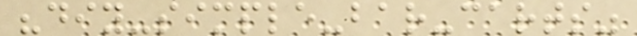"diy-simple-bar-carts"
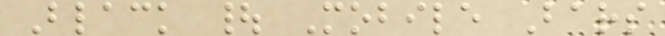Black | Mobile Bars
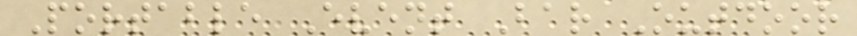Portable Event Bar Outdoor
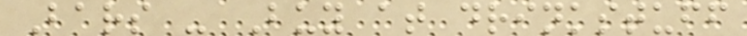Bars - Buy at drinkstuff
